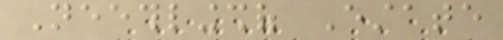Neethlingshof Estate
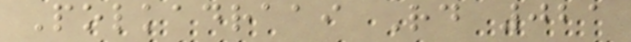Polkadraai Rd 021
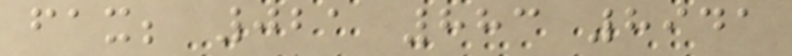fax; 021 883 8941
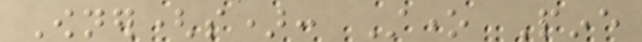Owner(s): Stone Pine
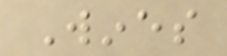Wines
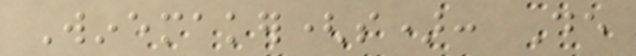Winemaker(s): De
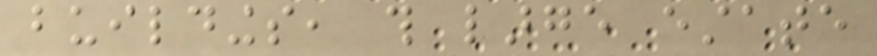buildings, this large estate
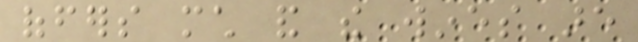offers much and the wines are
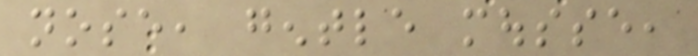nose, gentle mousse,
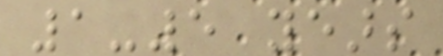1-5 years
